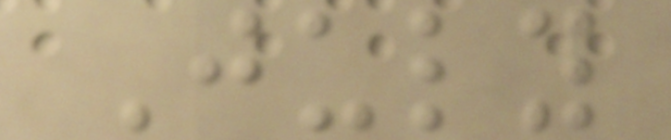July
